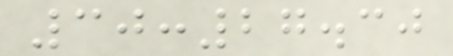30:27.30
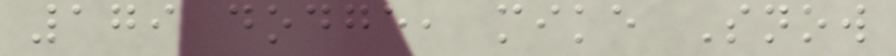179 dodge, mike Snow
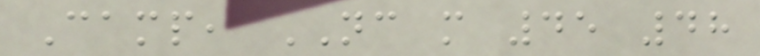Camp, NC m 45 48
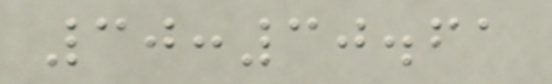30:30.61
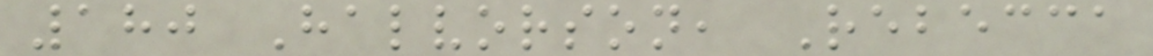180 Halvorson, Rebecca
